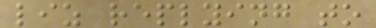liz replying to
